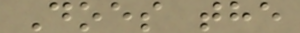Does the
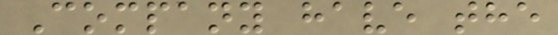Company have the
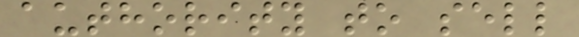authority to sell
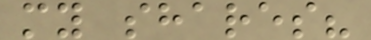my shares?
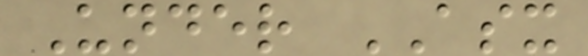Under ASX
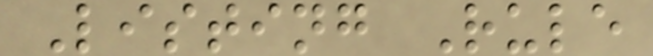Listing Rule
